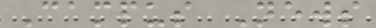Campus News
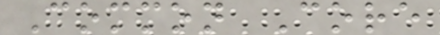Common Core
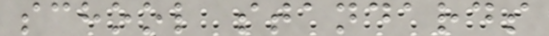school standards
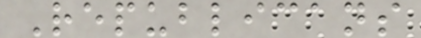Republicans
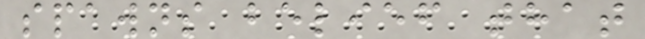spawns belief that
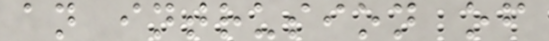an intrusion of
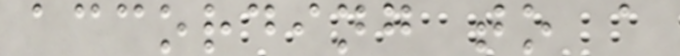according to a
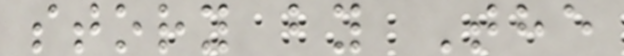story by The
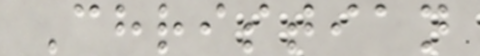Christian
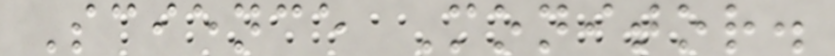Science Monitor.
